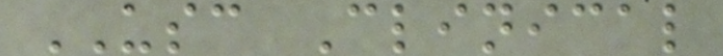USC Clinical
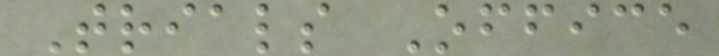Trials Office
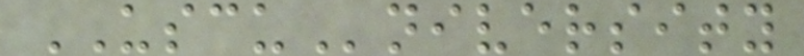USCUniversity
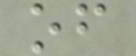of
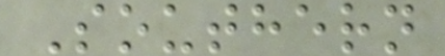Southern
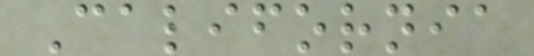California
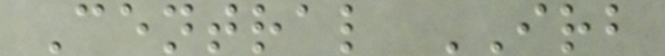Central IRB
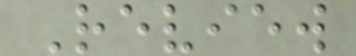Review
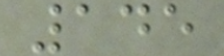145
